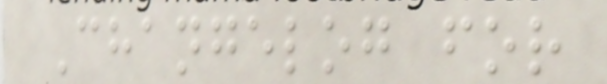Changelog for
